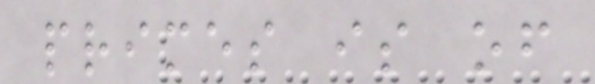primes is of
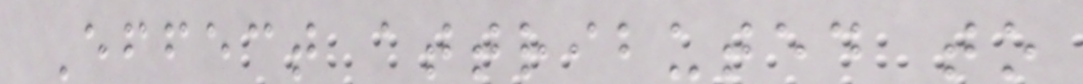Effect attributed to
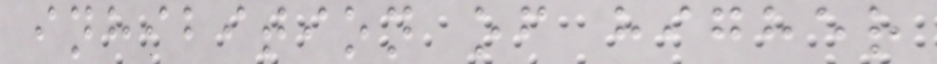inhibition of higher
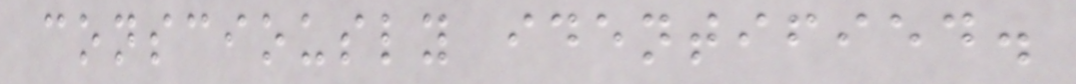consciously identified.
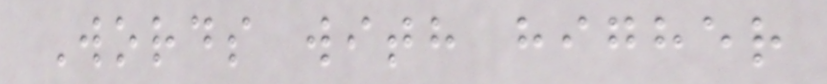Words with higher
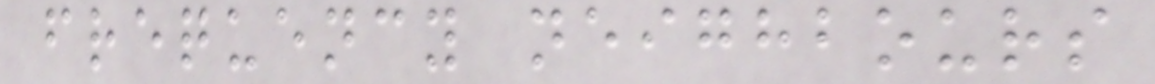frequency neighbours
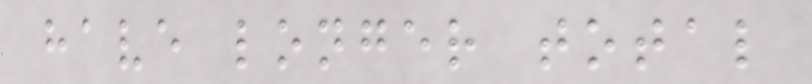have longer total
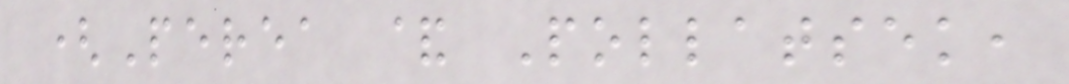(Perea & Pollatsek,
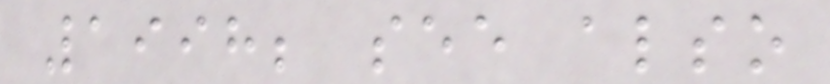1998; see also
